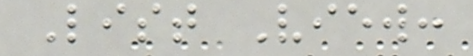List View:
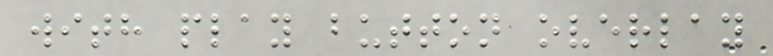with play button overlay
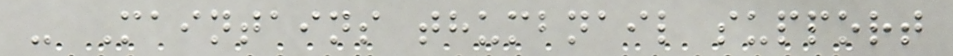- Maintains thumbnail support
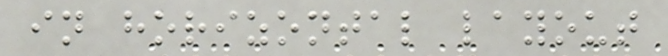in horizontal layout
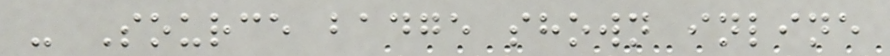- Source badge shown inline
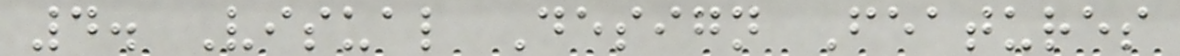4. Visual Design Features
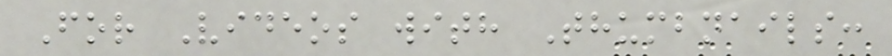For Videos with Thumbnails:
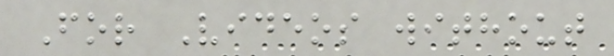For Videos without
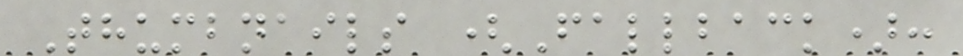Thumbnails (Fallback):
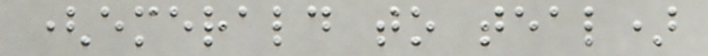(emerald to teal)
